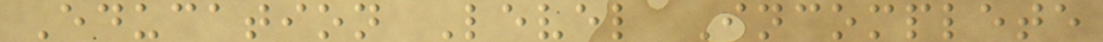Education Level Incomplete
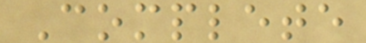Complete
